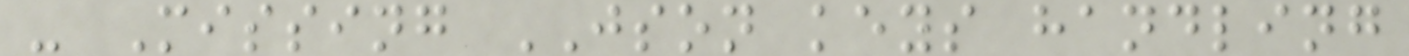- Missing JSON keys handling
